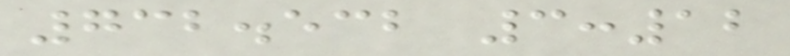732.532 3:12
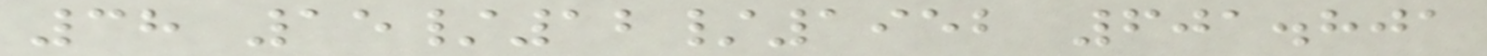38 15/12/1952 601.801
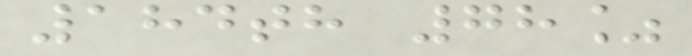184th 78%
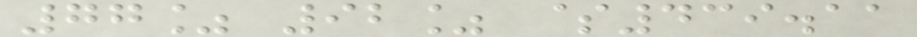77% 92% $439.11
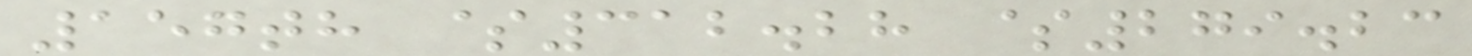157th $312.28 $279.23
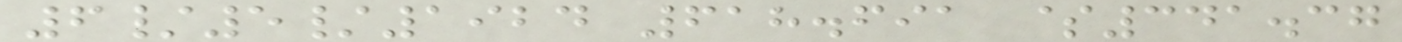6/5/1924 618.691 $341.37
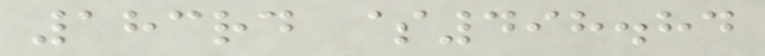183rd $498.84
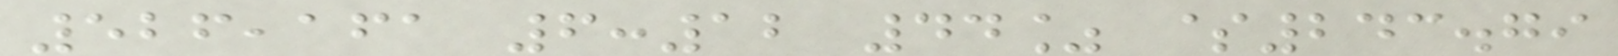526,161 6:12 44% $243.79
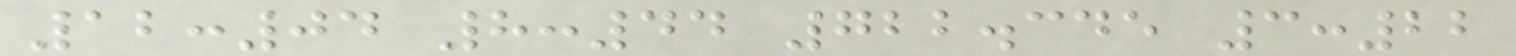12:04 8:44 722.345 3:22
